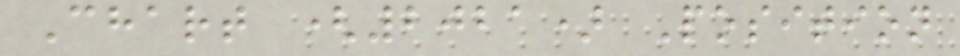Chart (2021) Position
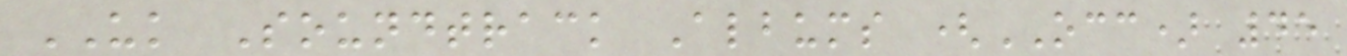UK Soundtrack Albums (OCC) 45
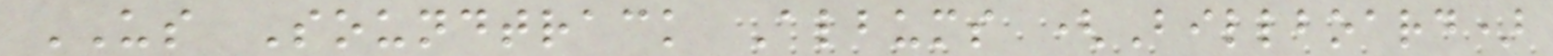US Soundtrack Albums (Billboard)
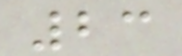23
